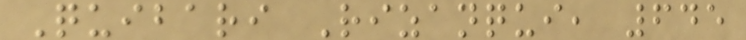Quibari Rizanqui, 645
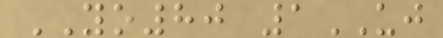YO80 1UJ
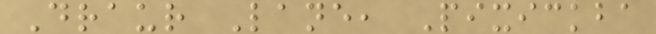Draur Lane, Pixickba
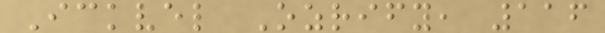Ickvel Ozrify, 116
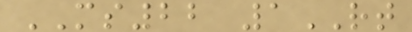MS22 1RT
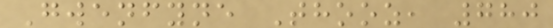Gwenfyne Thooz, 780
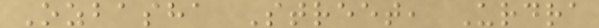Ozbasha Street, Urdra
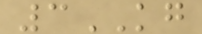3KG
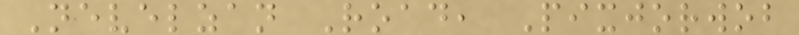Nevelzan Road, Pixjorwob
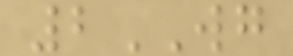2WG
